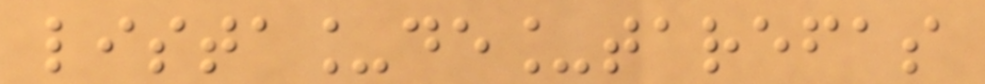lista_de_tarefas
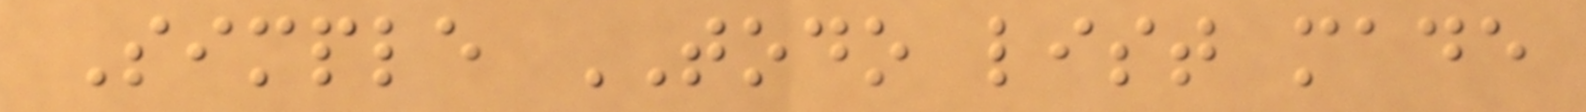Simple TODO list made
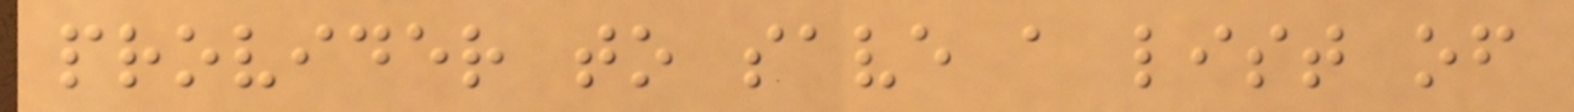provider to save a list of
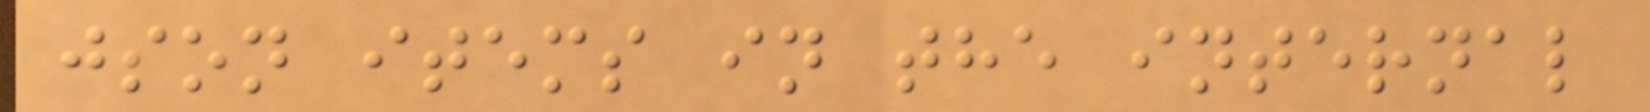json items in the internal
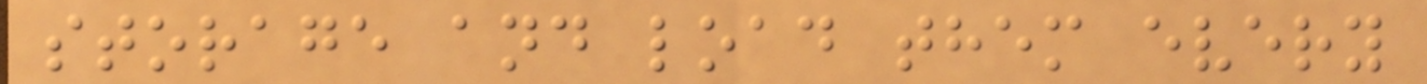storage and load them every
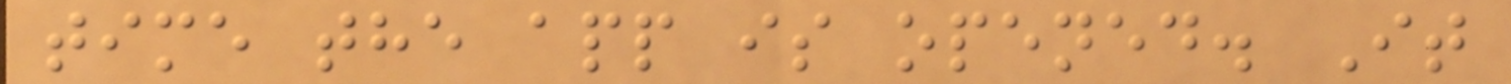time the app is opened. It
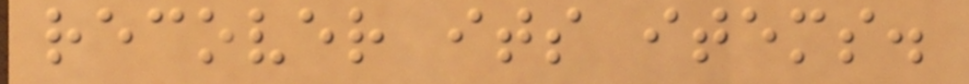recover its items.
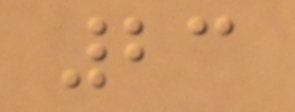23
